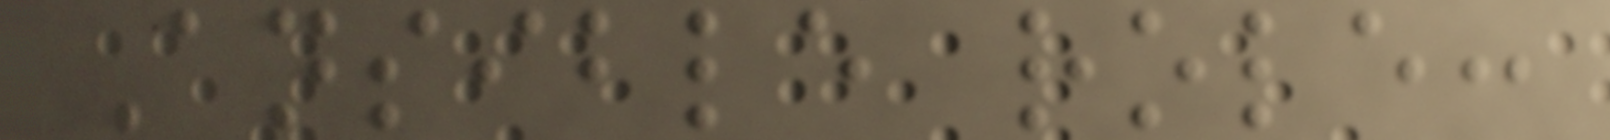Ansible role:
